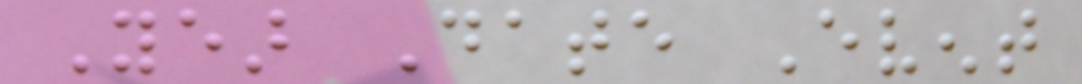Year Date Event
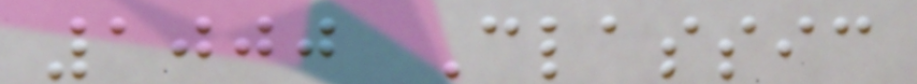1000 Classic
